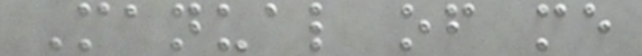Manual of me
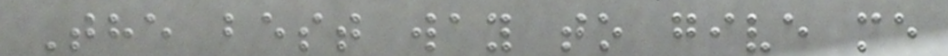The best way to give me
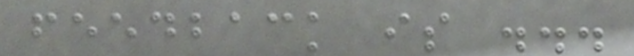feedback is ...
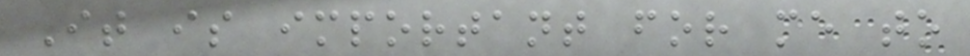It is important for me to
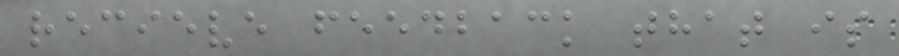recieve feedback that is
